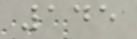145
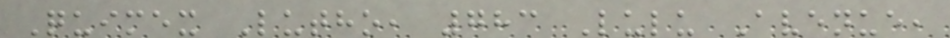Quimex Lutho, 783 Lulu Avenue,
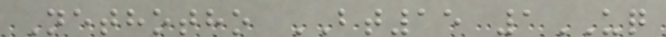Nethotho BT15 1UQ
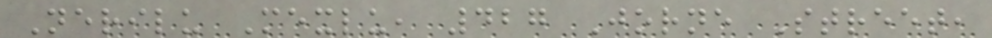Nerilu Mexlu, 427 Jorne Street,
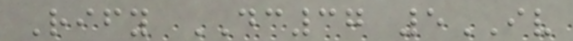Rify DC37 5IV
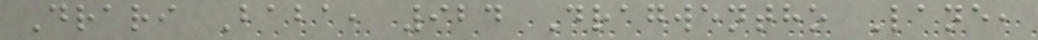Drari Baba, 924 Dragwentho Lane,
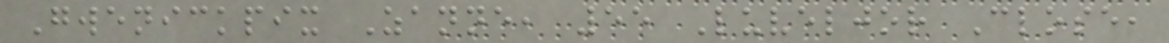Gwenickpix Zanne, 55 Luveljor Close,
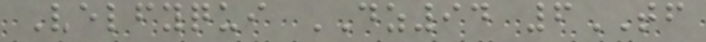Velfyqui DZ94 6TF
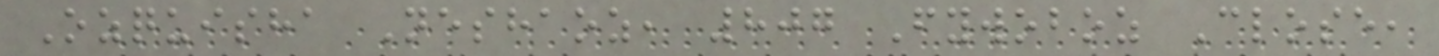Ozquisha Neshaoz, 807 Fywoboz Close,
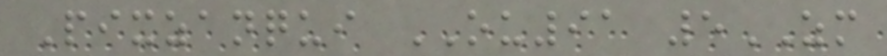Pixzanqui OU91 5ZM
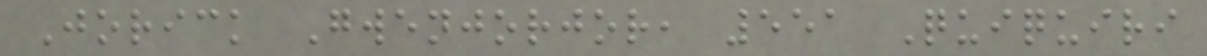Jorick Gwenjorjor, 551 Quiquiri
